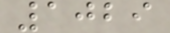1029
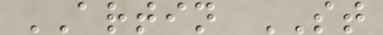ARTIN ST
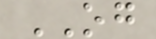OG
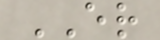ER
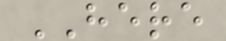HERE
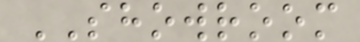SHOWROOM
